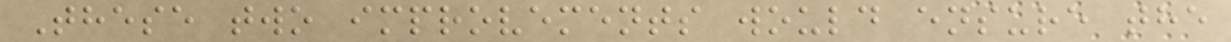These two improvements would ensure the
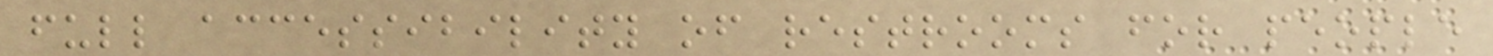full accessibility of restrooms for people
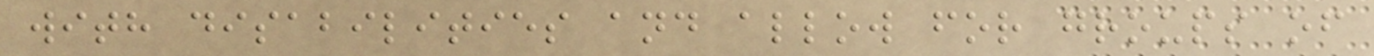with disabilities and allow for groups of
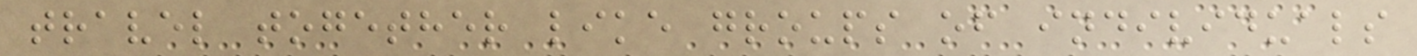travel together like groups of individuals
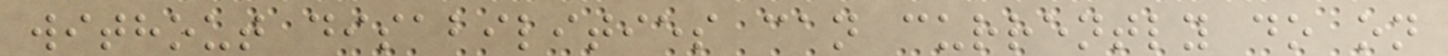without disabilities can currently do on
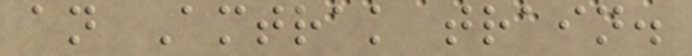an Amtrak train.
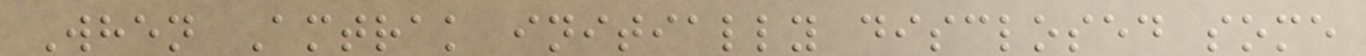When Amtrak initially disclosed some
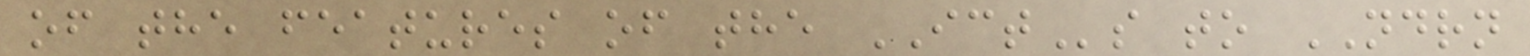of the features of the ICTs to NDRN
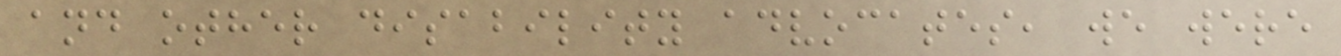and other disability advocates, we were
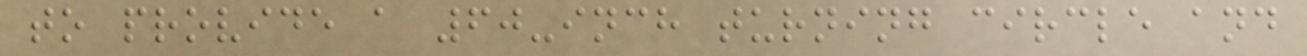to provide a 60-inch turning circle and
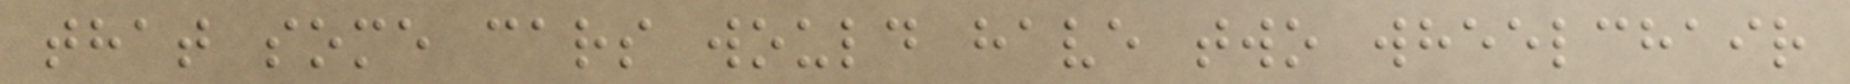that some cars would have two wheelchair
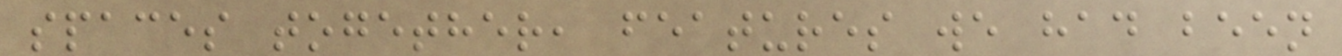spaces together, features we had been
